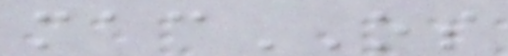macOS
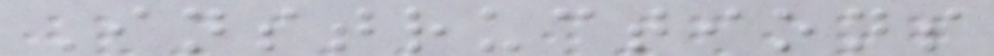Instructions
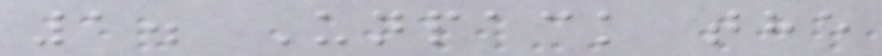1. Unpack the
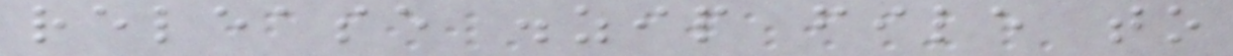release .zip file to
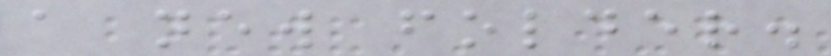a new folder.
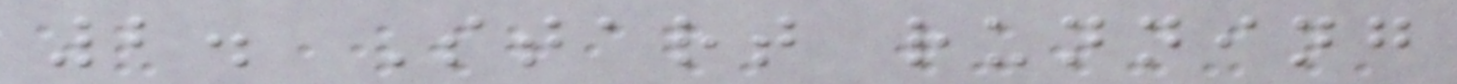2. Start running
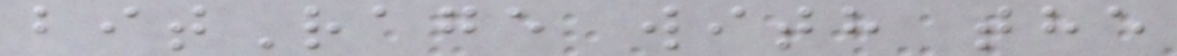bitRage with the
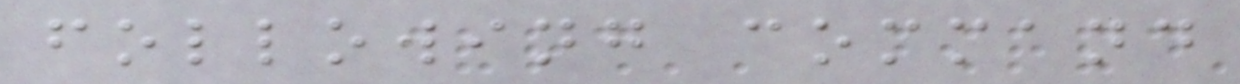following command
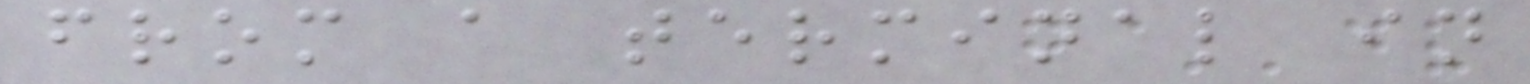from a terminal in
